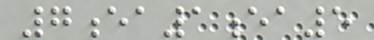7ea1ea5
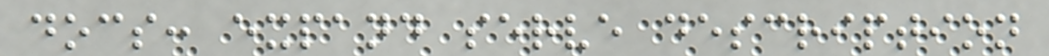docs: expand serve description
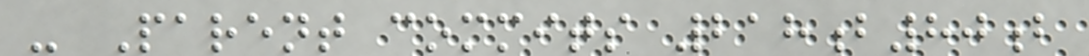- Parent commits 218b80b
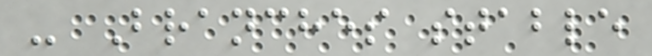- Branches stable
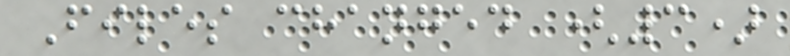Files changed (3)
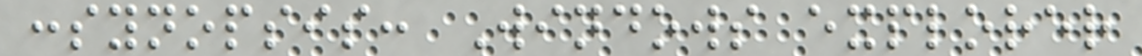:synopsis: Windows explorer
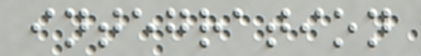integration
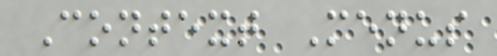Context Menus
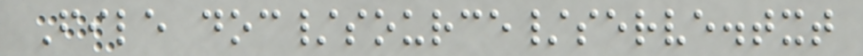File doc/source/serve.txt
